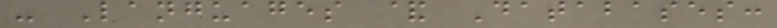- Languages & Databases:
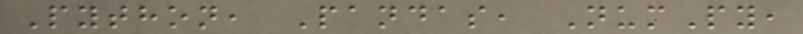Python, Pandas, NumPy,
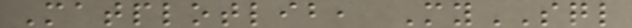Matplotlib, MySQL
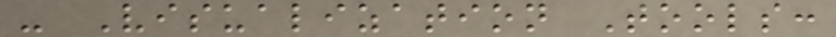- Visualization Tools:
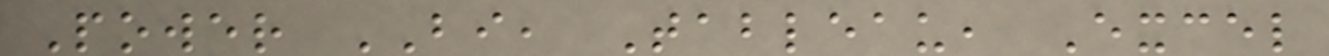Power BI, Tableau, Excel
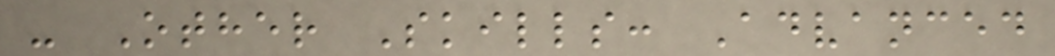- Other Skills: Advanced
